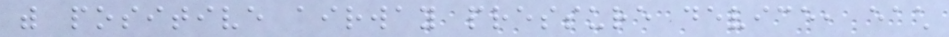with positive airway pressure device, each
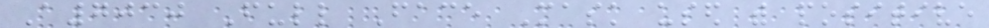A7030 Full Face Mask used with positive
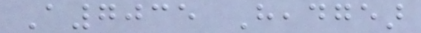A7035 Headgear
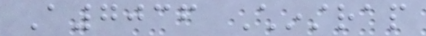A7036 Chinstrap
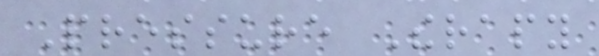Pressure Therapy
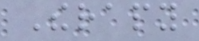Therapy
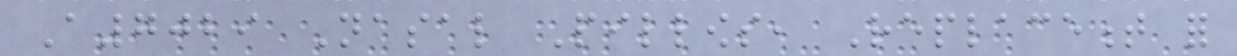A7029 Nasal Pillows, Replacement for
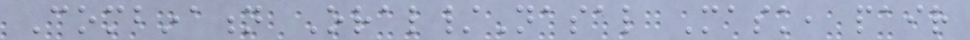Combination Oral/Nasal Mask, pair
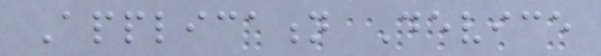Application Device
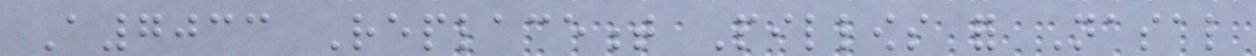A7033 Replacement Pillows for Nasal
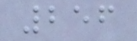256
